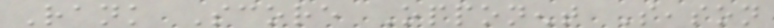Rank Score Opponent Season
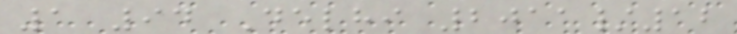1 94 Delhi 2011/12
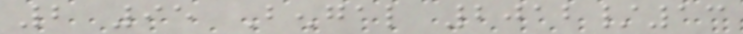2 95 Bengal 2012/13
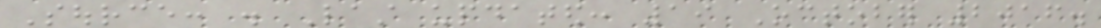Source: . Last updated: 19 October 2016.
